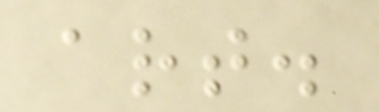art.
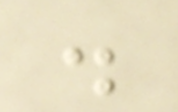.
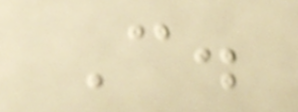C.
